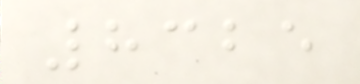8325
